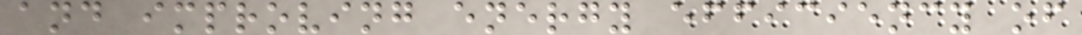and improving energy efficiency of
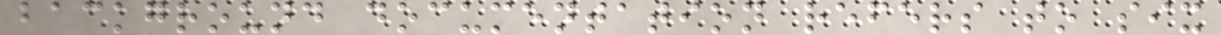background documentation refers to six
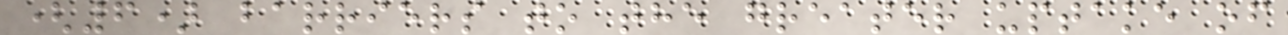(6) barriers to the greater uptake of
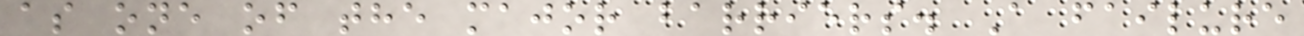as one of the major barriers. A failure
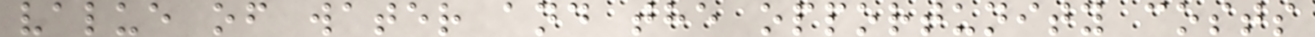value of water and the opportunity costs
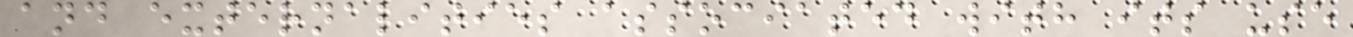and externalities associated with its use
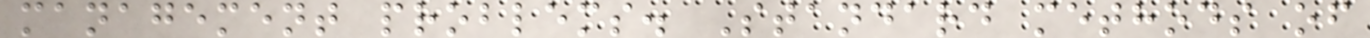management problems. Standard methods of
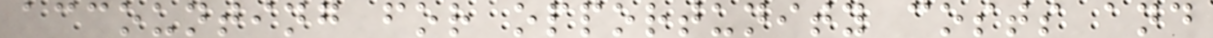accounting for opportunity costs and
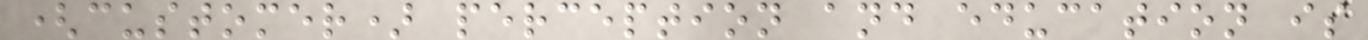(customer) perception and education is
